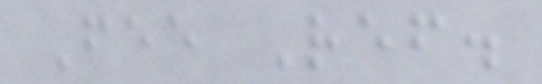Fee Ref.
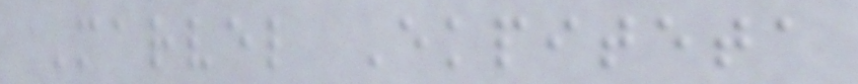Marvel Ekpiteta
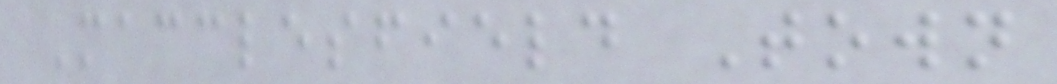Macclesfield Town
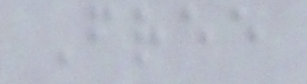Free
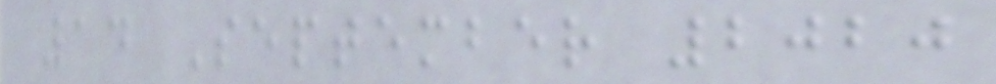14 September 2020
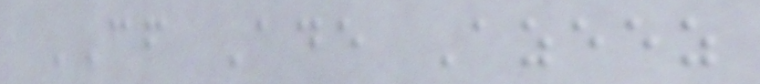CF Ade Azeez
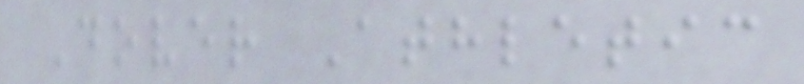Dover Athletic
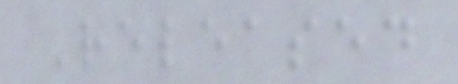Released
